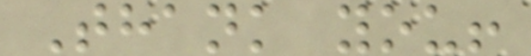Thank you!
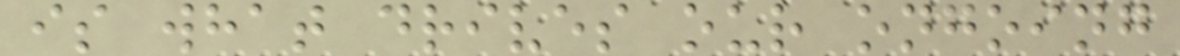is what drives our ongoing
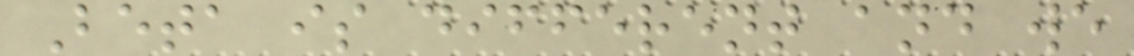Beta is different and we
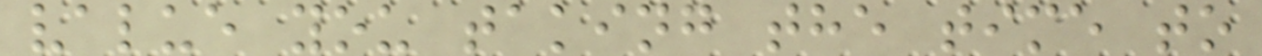value you taking the time to
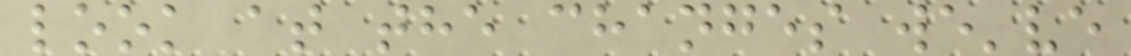look at the changes we've
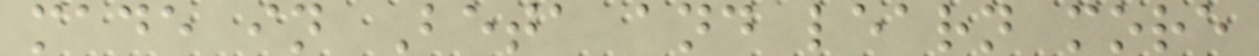made in Beta and learn more
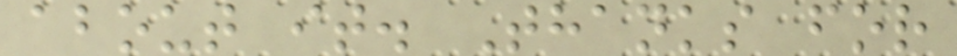about it. Thanks for
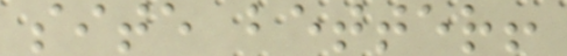site better!
